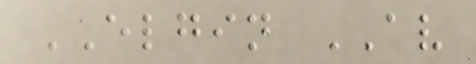ELGIN AV
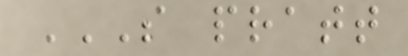S PRATT
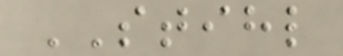STIHL
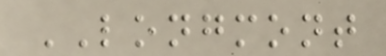LONGMONT
